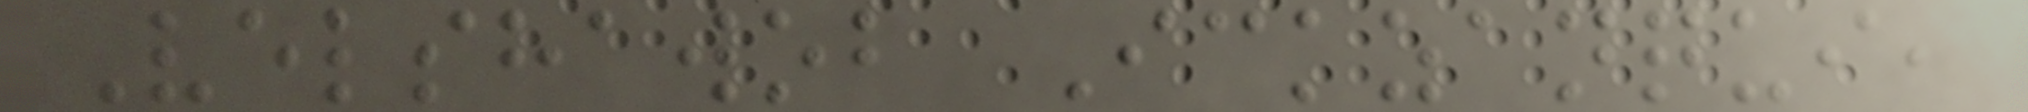Velshawob Ickzanqui,
